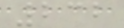232
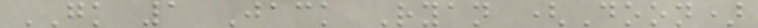GK 1 Jack Ryan (Doon)
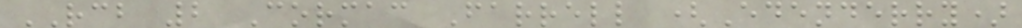RCB 2 Cormac Farrell (Edenderry)
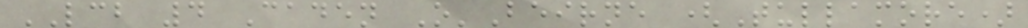LCB 4 Caden O'Beirne (Tullamore)
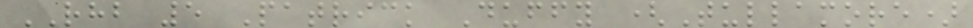RHB 5 Patrick Duffy (Tullamore)
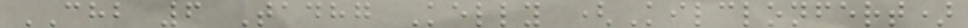CHB 6 Tadhg Kelly (Kilclonfert)
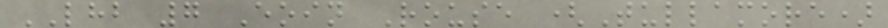LHB 7 Eoin Rouse (Tullamore)
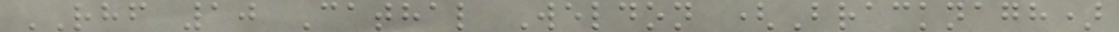RHF 10 Cathal Weldon (Bracknagh)
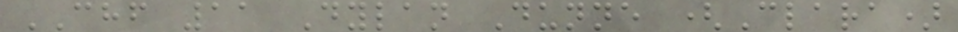CHF 11 Dylan Dunne (Clara)
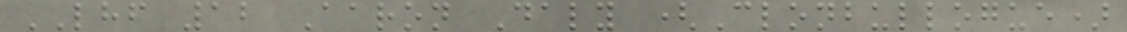LHF 12 Aaron Daly (Clonbullogue)
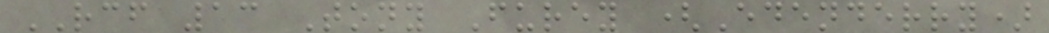RCF 13 Tony Furey (Edenderry)
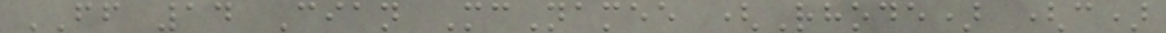FF 14 Cian McNamee (Rhode) (c)
